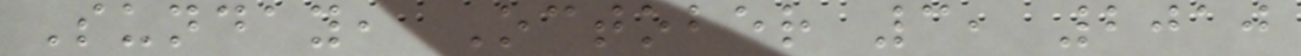Sunday, October 3, 2010
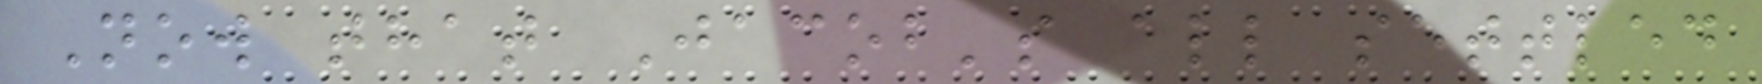Now that Jacob's all settled
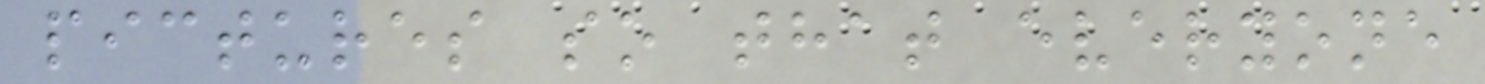pictures so that everyone
